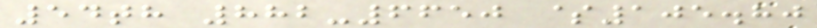54th 882-6650 $105.80
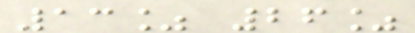13% 26%
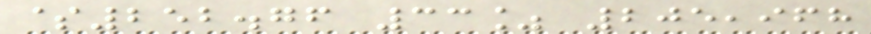$252.76 33% 205,968
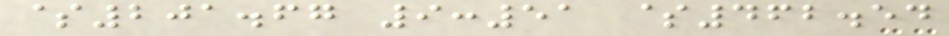$201.67 9:51 $462.54
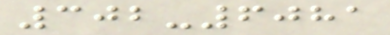302-6081
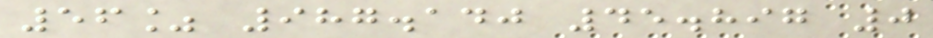56% 987.140 45.897 0
